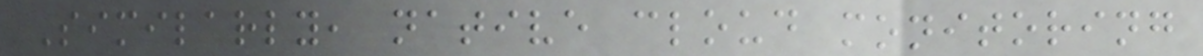Similarly, native cloud monitoring
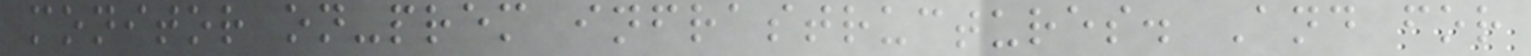monitor on-prem infrastructures. And for
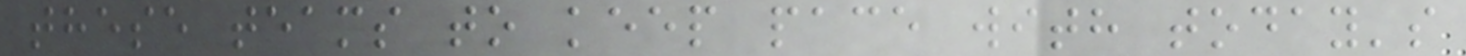these teams to keep pace with today's
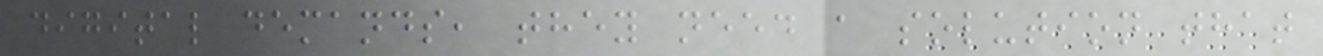digital demands, they need a solution that
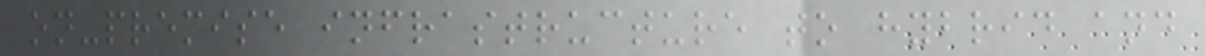on-premise infrastructure to hybrid and
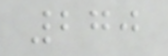270
